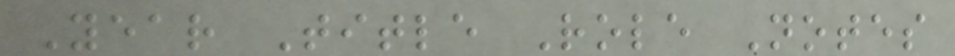Year Title Role Notes
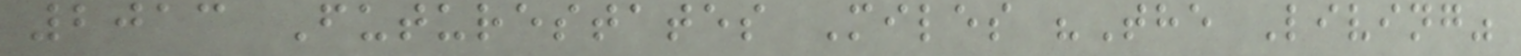2013 Futurestates Miles "The Living"
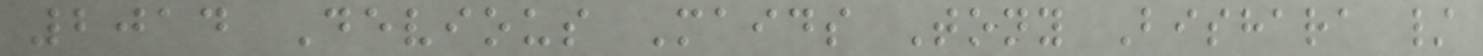2014 Devious Maids Tony Bishara /
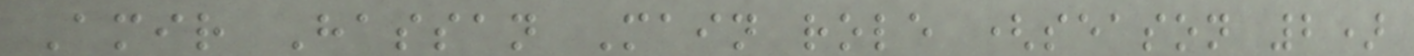Amir Hassan Main role (season 2)
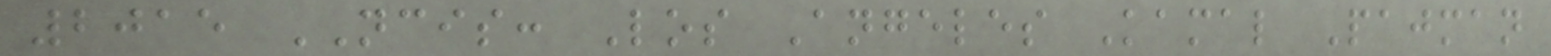2015 NCIS: Los Angeles Kamal Pajman
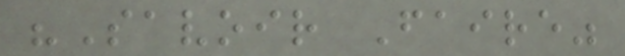"Savoir Faire"
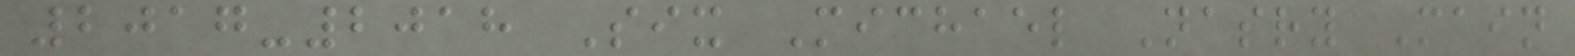2017-2018 Six Michael Nasry Main
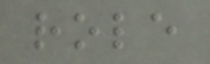role
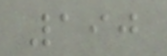190
